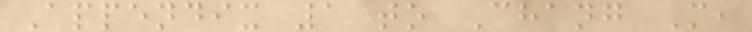Appendix 1 to Chang M,
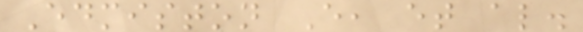Edmiston E, et al.
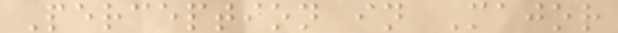Perception in Major
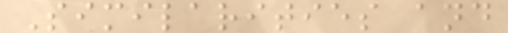Similarities and
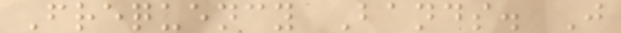Frequency Bands. J
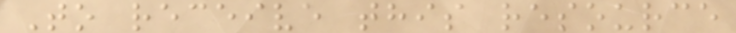To receive this resource
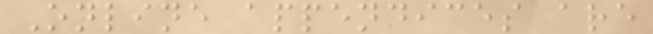Online appendices are
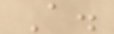A.
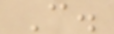C.
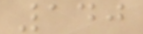140
